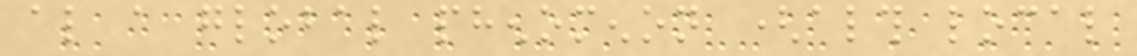also a global phenomenon (although local
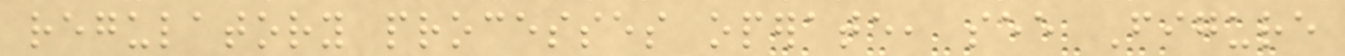regulatory processes operate, see Figure
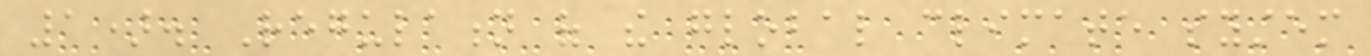1). Regulation of the global climate system
